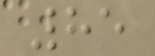85
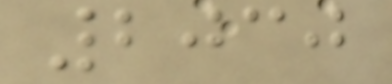2030
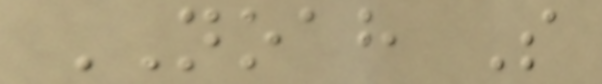NOAH S
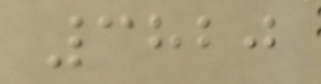3820
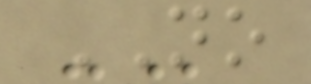NO
